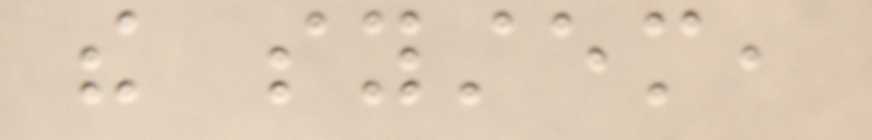the system,
